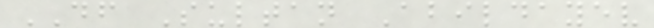DF Sultan Abildayev
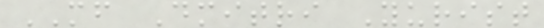MF Dmitri Yurist
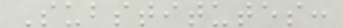Substitutes:
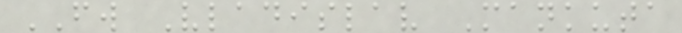FW Vladislav Mankuta
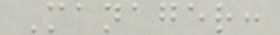Manager:
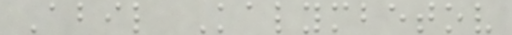Abil Kalymbetov
